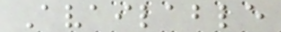Available
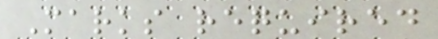Marks required
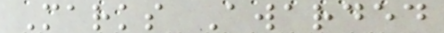Marks Awarded
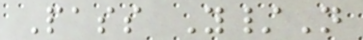Pass Y/N
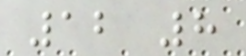12 8
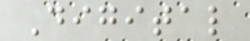Digital
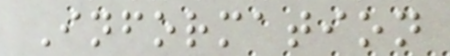Information
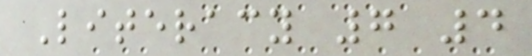Literacy 7 4
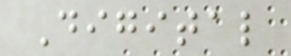Digital
